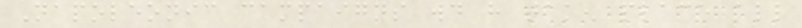Napoleonic campaigns would have taken place all
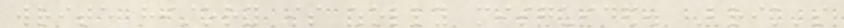write history is wholly misguided. Brik's
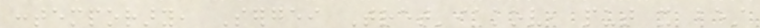contemporary, Sergei Tret'iakov, put it best
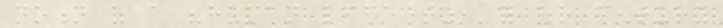notion of a "human lifetime", for our century
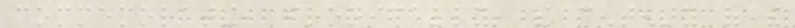commemorating, ironically, the centenary of the
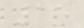15
